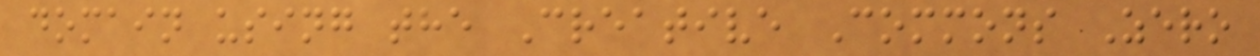domain using the Creative Commons Zero
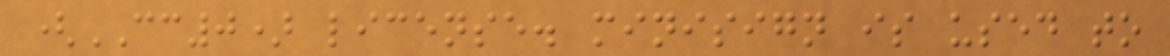(CC0) license. minisign is used to
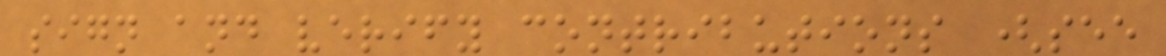sign and verify contributions (see
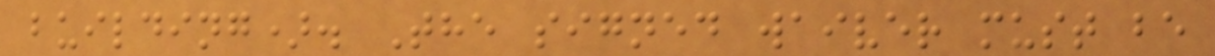building). The signed waiver must be
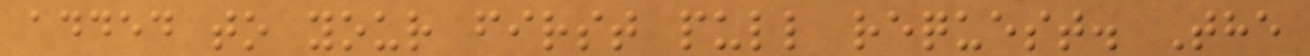added to your first pull request. The
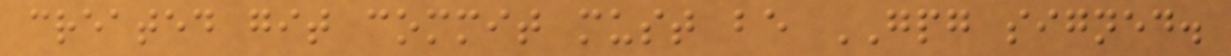created git commit must be GPG signed.
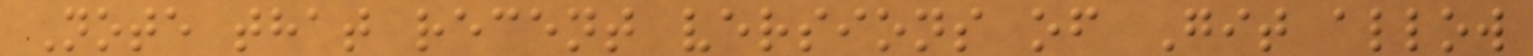Note that recent versions of Git allow
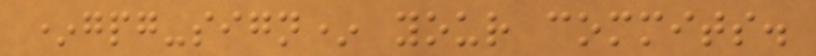*gpg-sign* your commits.
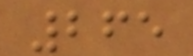265
